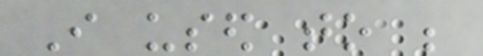I used to be
